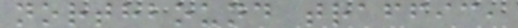northbound traffic,
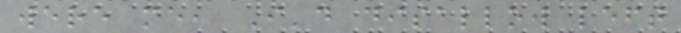were me, I'd disallow left
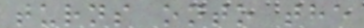turns onto the
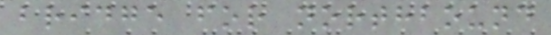bridge for northbound
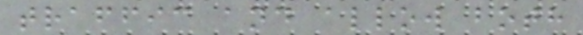traffic and allow both
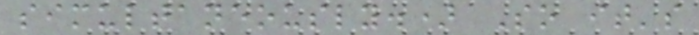simultaneously.) So it's
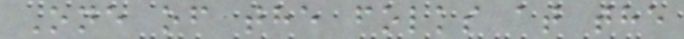One of the folks at the
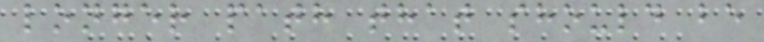longer path that should be
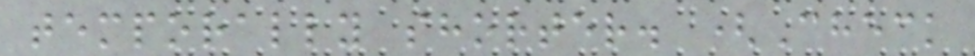temporally shorter. (Check
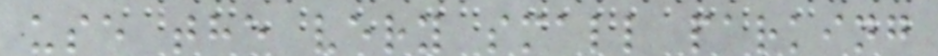use the very small parking
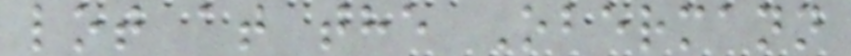lot at the Obermann
